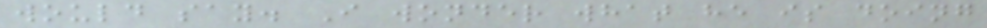would say. I wonder what he is doing
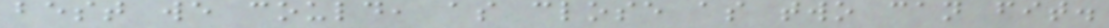best we could, as close as two can fit.
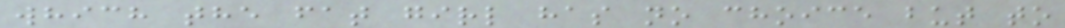which the fat girl has no choice but to
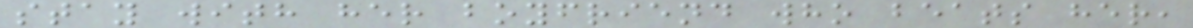stay with her boyfriend who beats her,
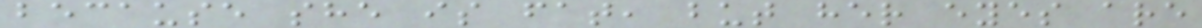because she is fat, but her eyes are
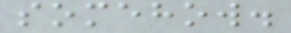somehow.
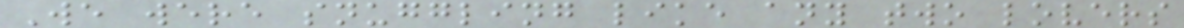We were snuggling like any two lovers
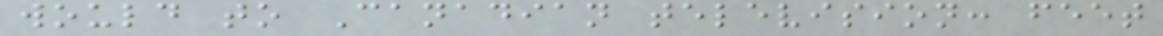would to Canadian television: feet
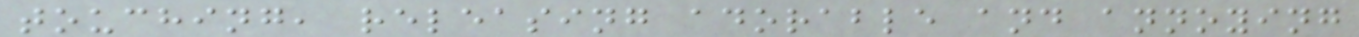touching, releasing adorable and annoying
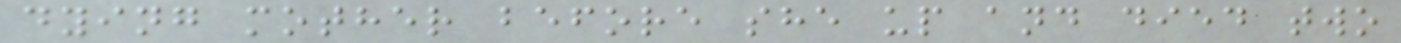dying mother before she up and died two
